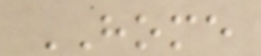HOME
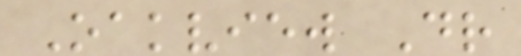Oakview Dr
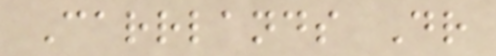Carrlands Dr
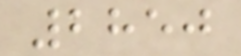2850
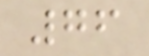76
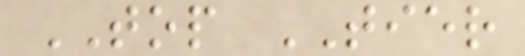TOP TIER
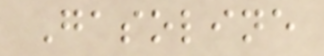Gasoline
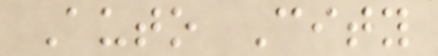Auto City
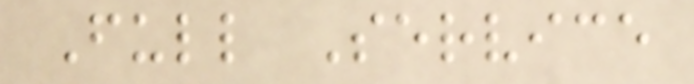Full Service
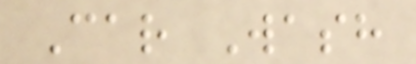Car Wash
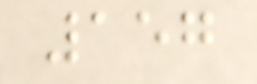157
